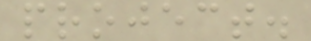project.
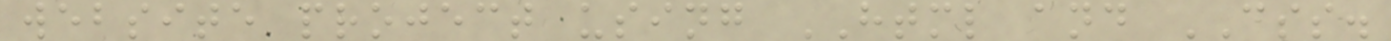website project using HTML and CSS.
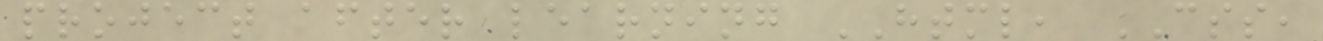project after learning HTML, CSS,
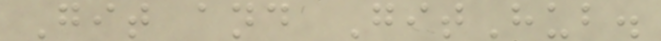Git and GitHub.
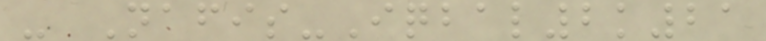- Nafis-Iqbal2k21
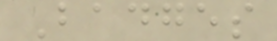Badges
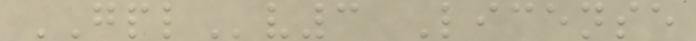GPLv3 License
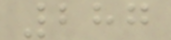287
